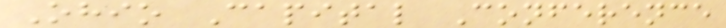Ohio Capital Conference
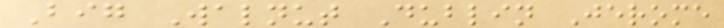Big Walnut Dublin Jerome
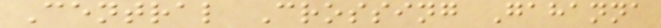Central Crossing Gahanna
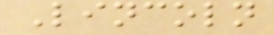Lincoln
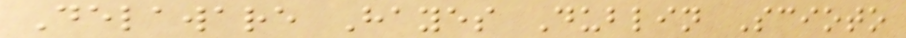Delaware Hayes Dublin Scioto
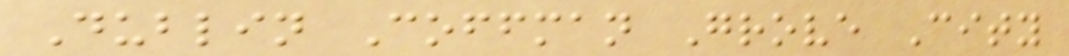Dublin Coffman Grove City
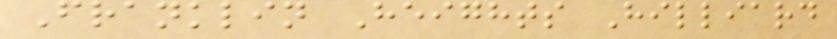Franklin Heights Hilliard
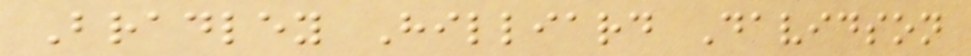Bradley Hilliard Davidson
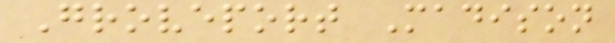Groveport Madison
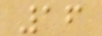16
